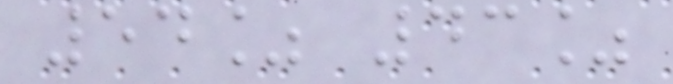54% 43%
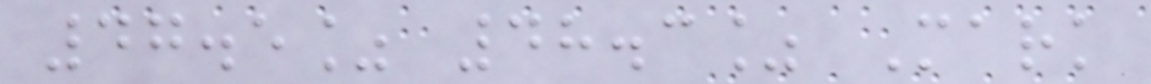47.5% 48.3% Mark
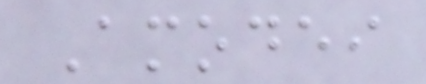Amodei
